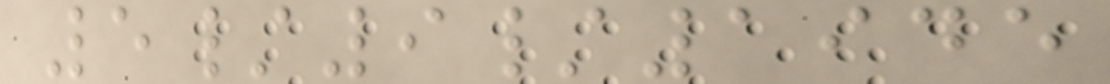5/9/1945
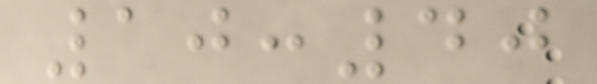10:40
